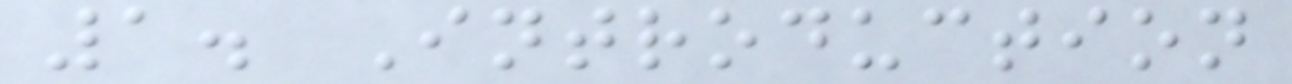1. Introduction
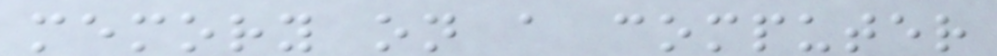memory on a computer
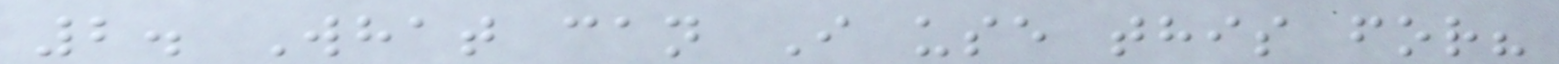2. What can I use this for?
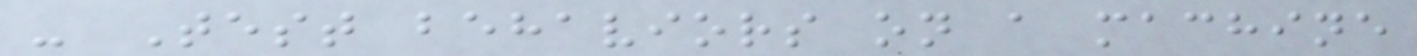- Test behaviors on a machine
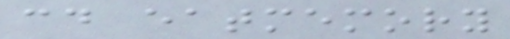cd eatmemory
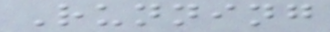Running
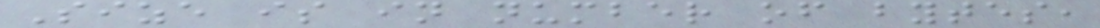Size is in number of bytes,
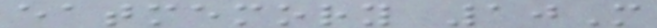eatmemory 10M
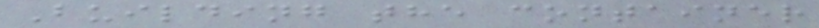Building the container
